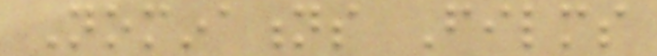Nominations Films
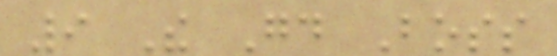9 The Good Boss
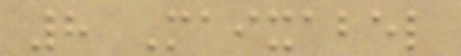8 Maixabel
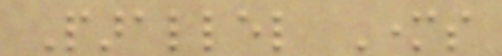Parallel Mothers
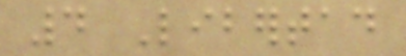4 Libertad
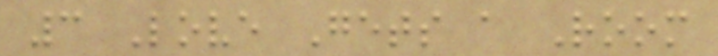3 Love Gets a Room
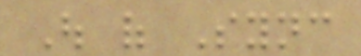Out of Sync
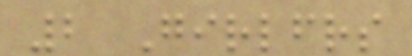2 Girlfriends
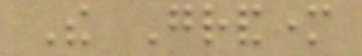The Grandmother
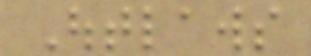Outlaws
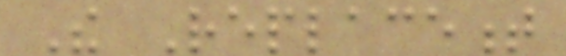The Replacement
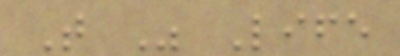That Was Life
